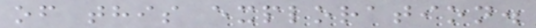of this exploration.
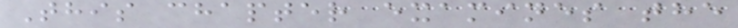This chapter examines the
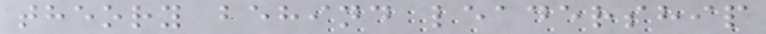theory behind leadership
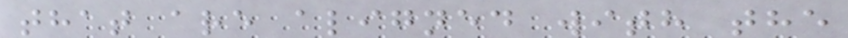that are aligned with the
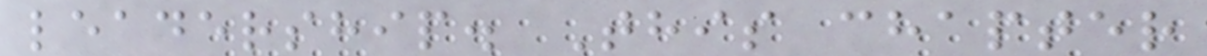leadership. This chapter
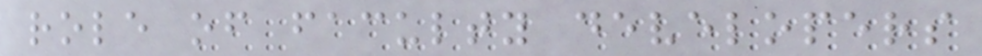role of faculty developers
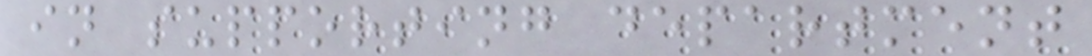in supporting department
